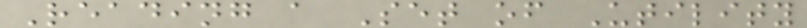Reading a Set of Utility
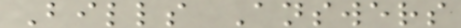Bills Answers
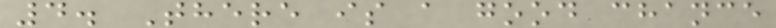4. There is a good chance
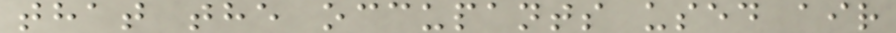that the occupants used air
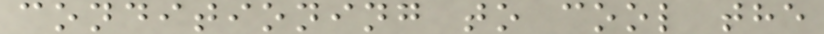conditioning to cool the
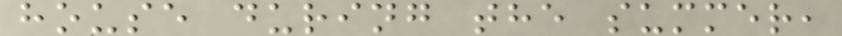house during the summer,
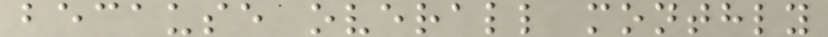because overall monthly
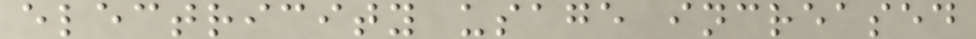electricity usage increased
